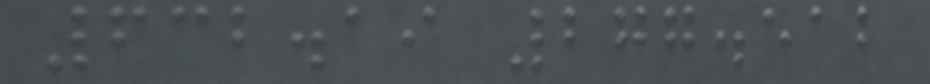632.19 277.512
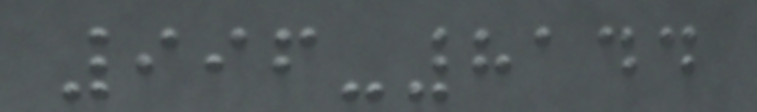996-8144
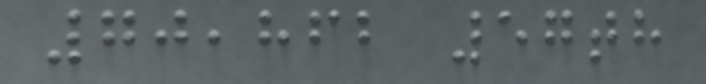70,862 57th
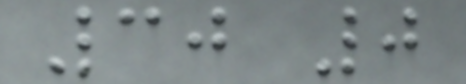30 0
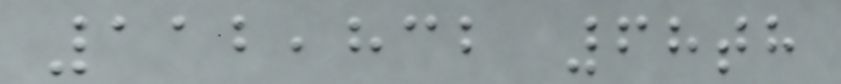112,832 68th
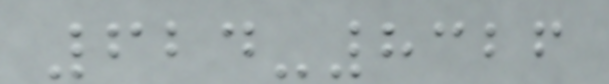624-8326
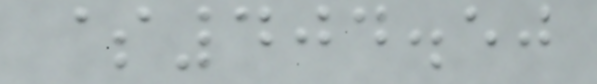$404.50
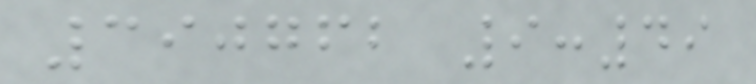390762 9:49
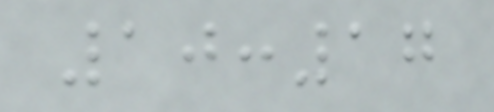10:17
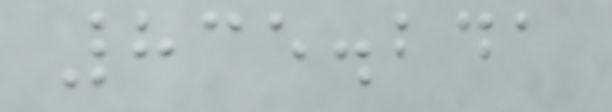835.241
